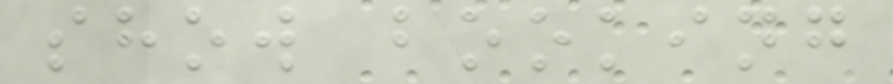show booking
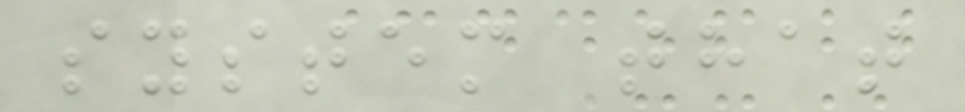system that
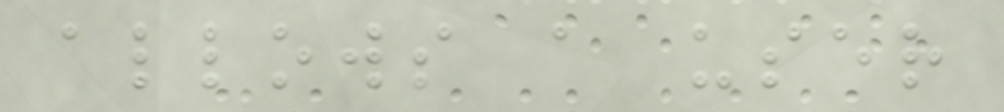allows a user
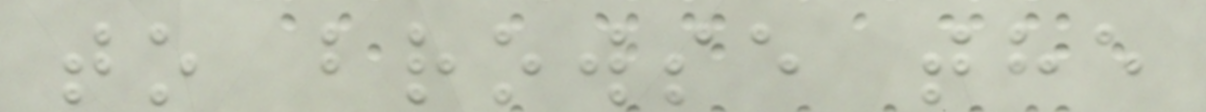to browse the
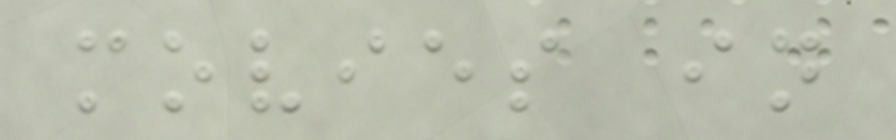movies in
